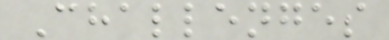Challenges
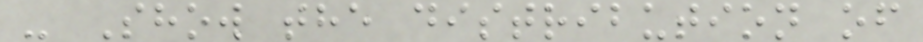- Show the distribution of
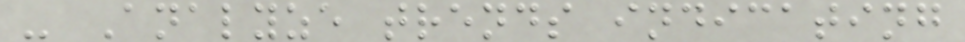- Analyze trends indicating
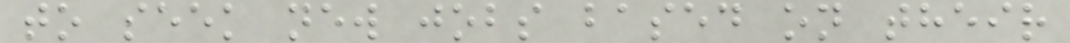to seek new jobs based on their
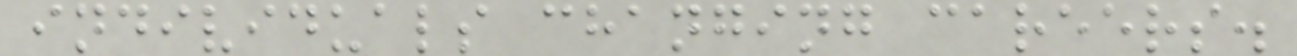individuals changing careers.
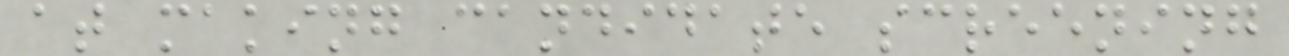at making candidate screening
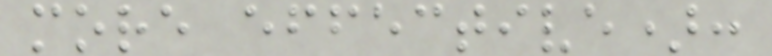more effective):
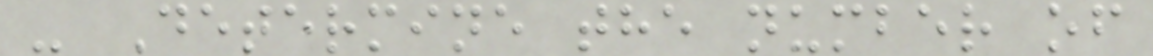- Determine the number of
